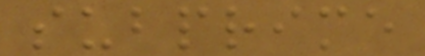subprime
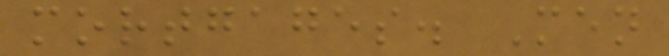mortgages. Men
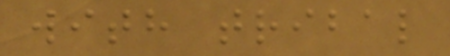with tribal
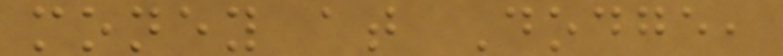money at Dodge,
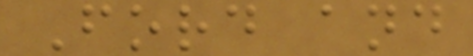Ford and
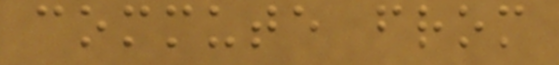commute from
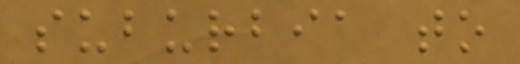suburbia to
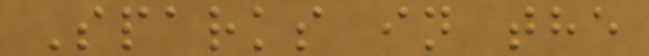Sparks in the
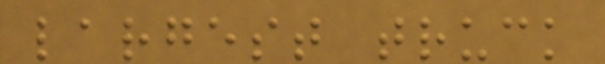largest truck
